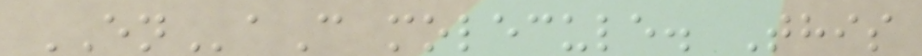ENaC molecule. This
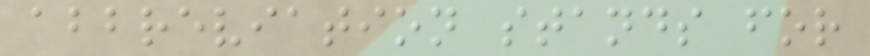abbreviation stands for
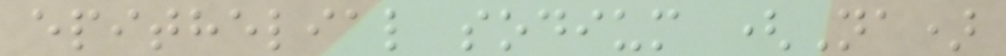epithelial sodium (Na)
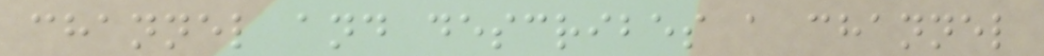channel and describes a channel
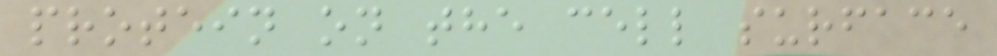protein on the cell surface
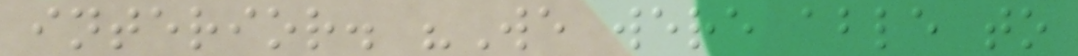interior. "We were able to
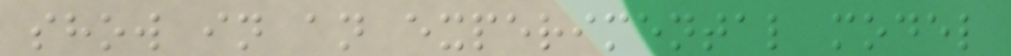show in an experimental model
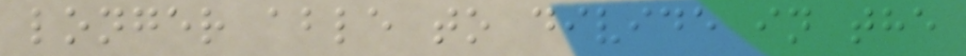longer able to divide in the
